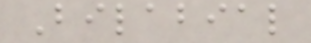Bilabial
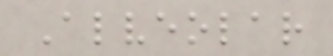Alveolar
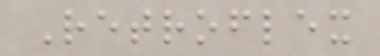Retroflex
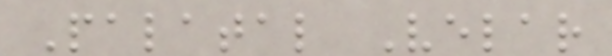Palatal Velar
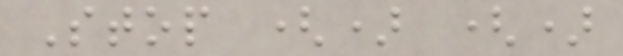Stop () ()
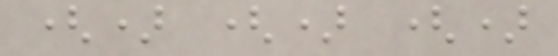() () ()
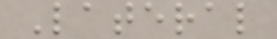Lateral
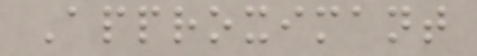Approximant
